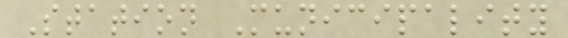Station Municipality
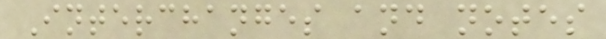Interchanges and notes
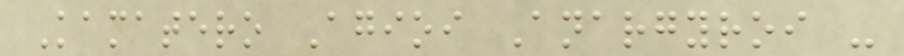Kamatero Agioi Anargyroi -
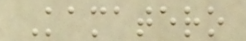Kamatero
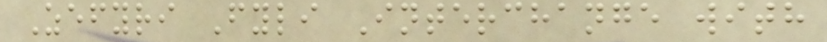Zefyri Fyli Interchange with
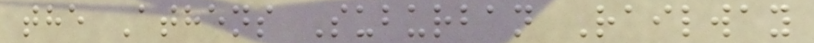the Athens Suburban Railway
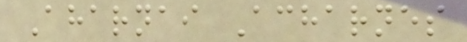Aharnai Acharnes
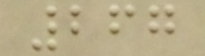267
